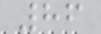86
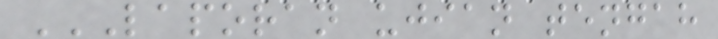LAPORAN UJIAN TENGAH
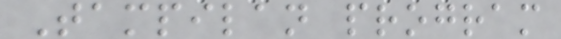Tampilan program
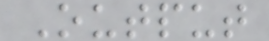Output
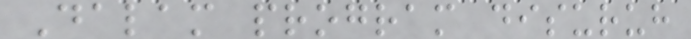Dalam program disuruh
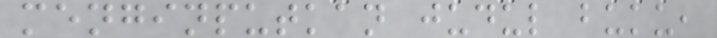menginputkan judul buku,
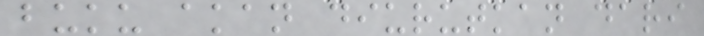buku akan diurutkan dari
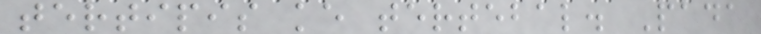tertipis ke tertebal. Pada
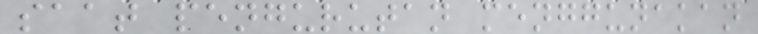saat pengurutan menggunakan
